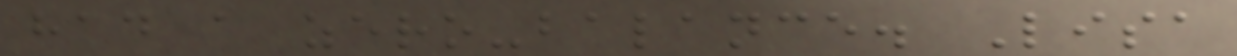had a zero-balance. Lisa
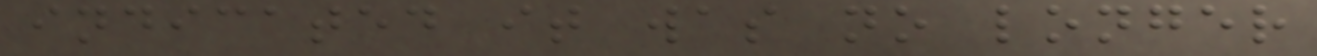indicated it was no longer
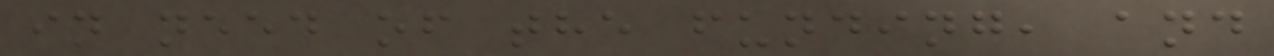in need of the funding, and
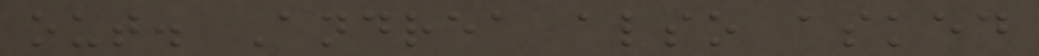out. Andrea also asked
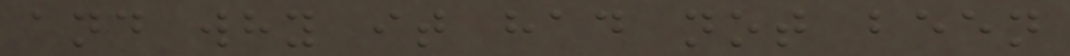and why it had not been
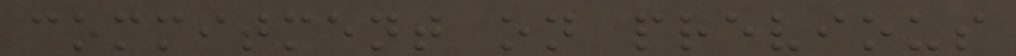commitment on previous
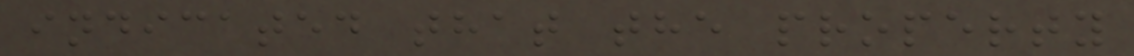indicated that the property
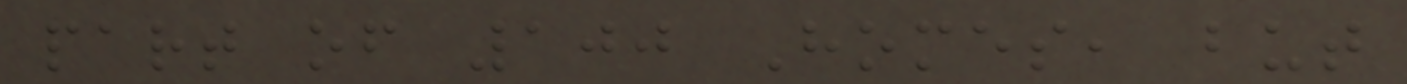part of 100 Homes, but
